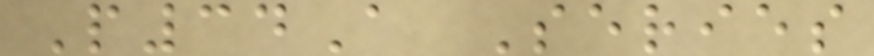P34A Series
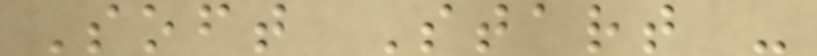Soft Start -
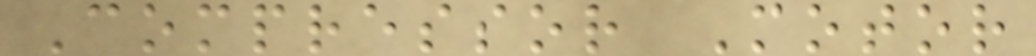Compressor Motor
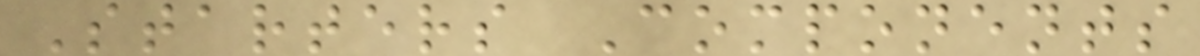Starters Components
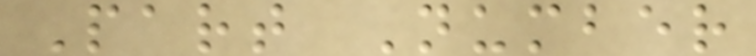Part Number
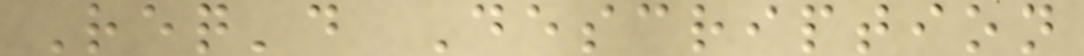Req'd Description
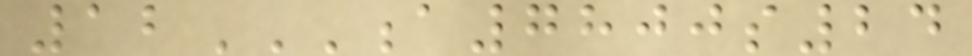12A7800S24
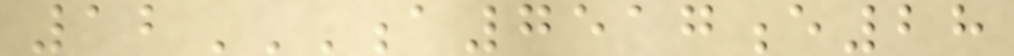12A7517E28
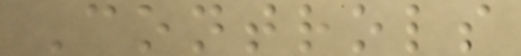Controls
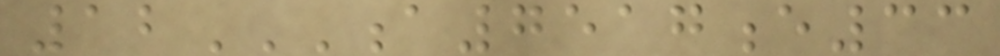12A7517E33
